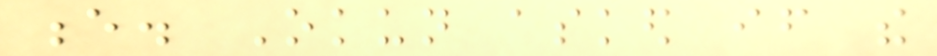e. Okun asked if the
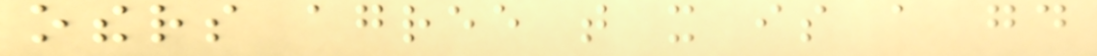others agree that it is a good
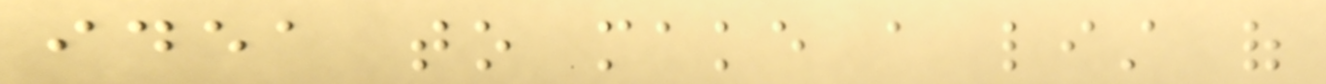idea to make a list of
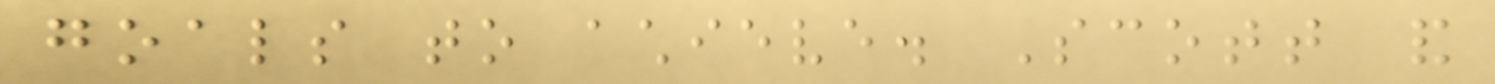goals to achieve. Scott and
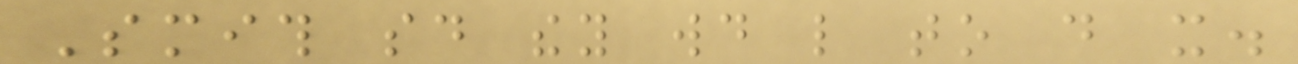Smith said they would like to do it.
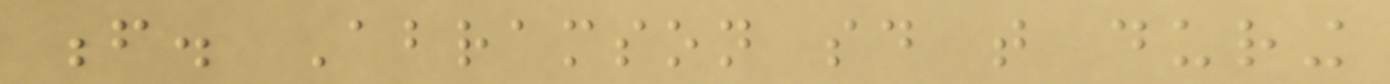f. Abramson said that during
